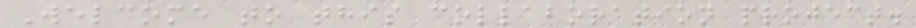Welcome to this collaboration project.
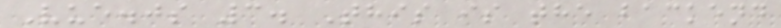Vue.js 3. This is the backend
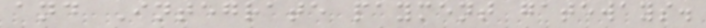and Integrate payment gateways.
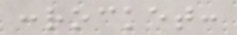:rocket:
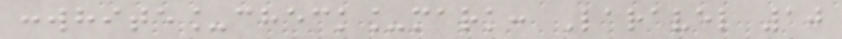:white_check_mark: Laravel 10
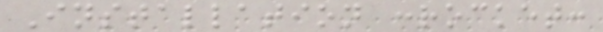Installation :rocket:
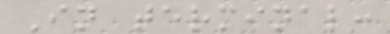In terminal:
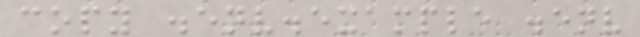copy .env.example .env
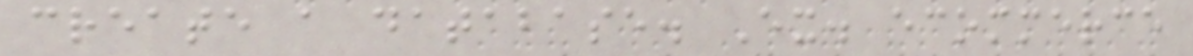create a database. Ex. ecommerce
